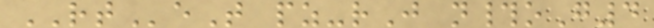RTeT pz-rJ n#oG4
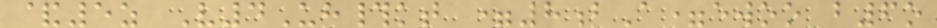&5z V4Uh#kt =8bA=ewoo b6o
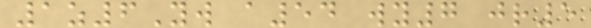1z6Yw a54 wy7 jr5
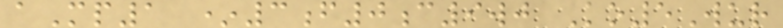aMp1 *3f0c9wj Ko5Wur
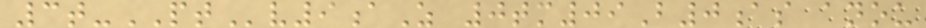3t-PTv9aZ 0tm09B0as anou
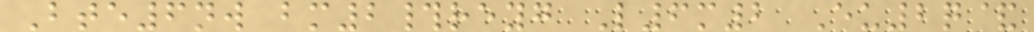Bte6nw bm2#reyg L6m2 Eu2q&
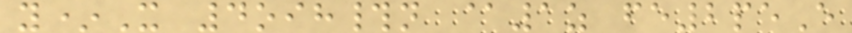y*X 4oih#n @1z fe2peE
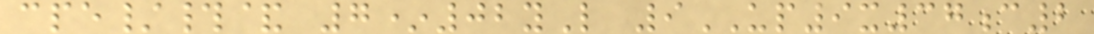cpe/#& 7*02yL 9UP9x37c2
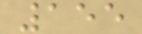155
